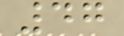47
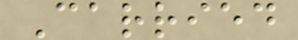Carried
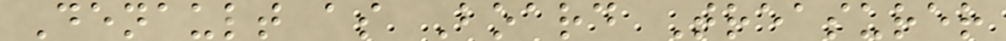Denault as Board Treasurer
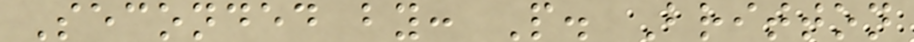Seconded by: P. Britton
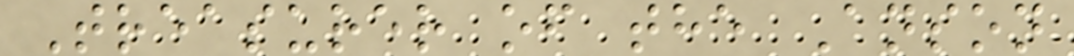Treasurer of the Anson
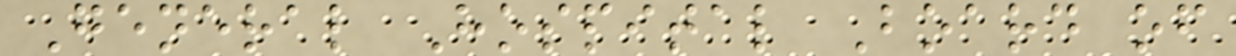General Hospital Board of
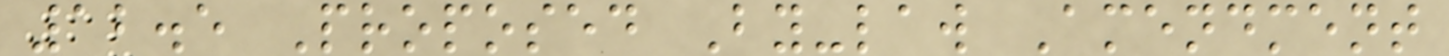12.5 Proposed By-law Amendment
